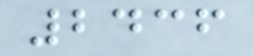2436
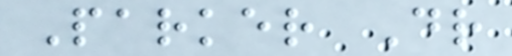Parker Dr
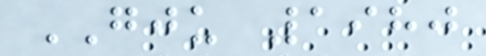GJU 1980
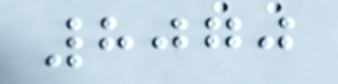8070
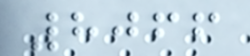8066
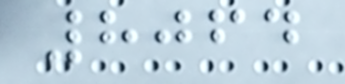8064
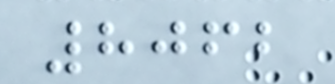8062
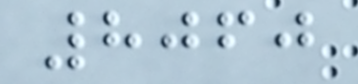8060
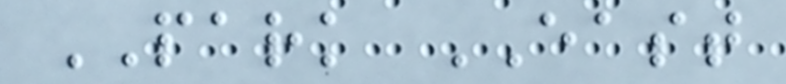PARK EAST
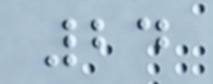24
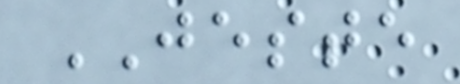JESTE
